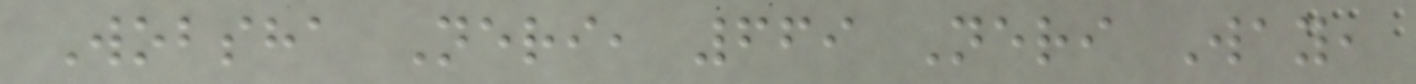Wobsha Neri, 669 Neri Way,
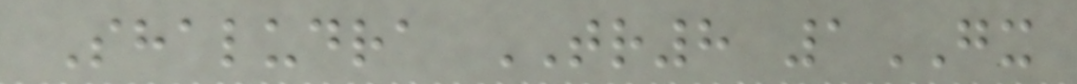Shaludra TR8 1GX
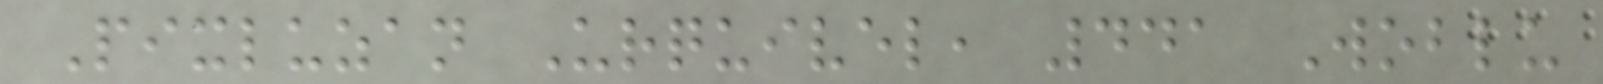Pixluzan Urquivel, 441 Woblu
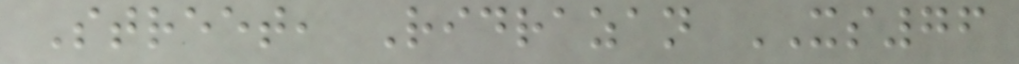Street, Ridrazan XS76
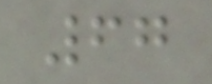67
